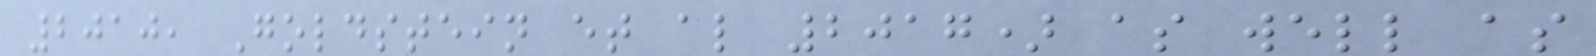2010, Goldstein et al 2017) as well as
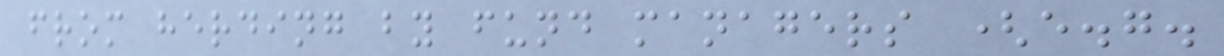from herding by fund managers (e.g.
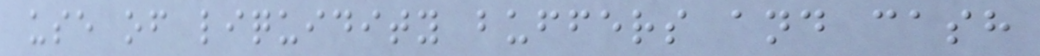use of liquidity buffers and cash
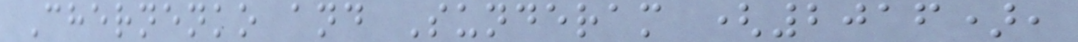Chernenko and Sunderam (2016),
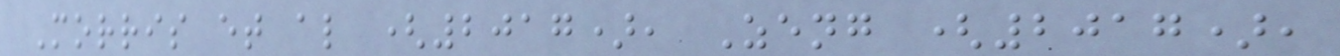Morris et al (2017), Zeng (2017),
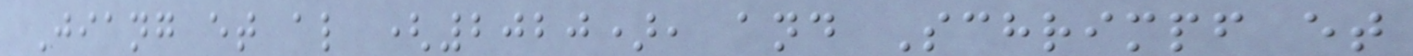Jiang et al (2020), and Schrimpf et
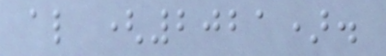al (2021).
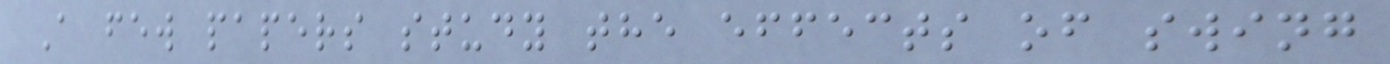A few papers study the effects of swing
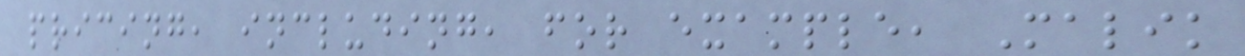pricing, including, for example, Malik
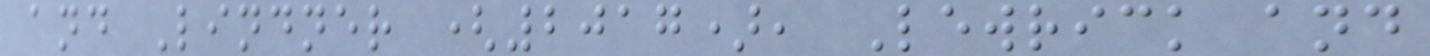and Lindner (2017), Lewrick and
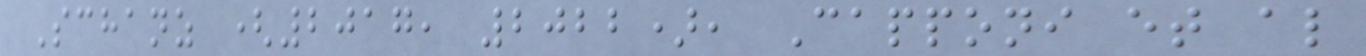Schanz (2017, 2022), Capponi et al
